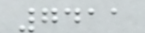7411
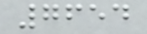7654
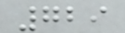729
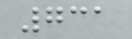731
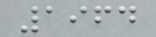1964
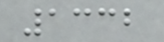1332
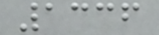1336
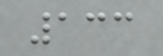133
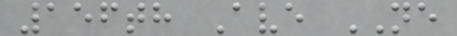156th Ave NE
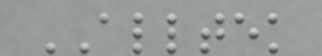ALLTEK
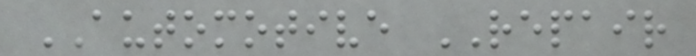AUTOMOTIVE REPAIR
